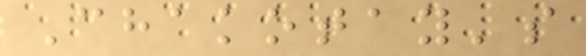Chakotay's
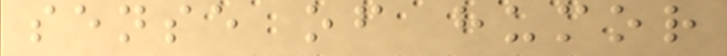sense of humor
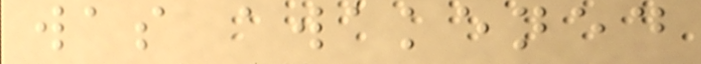was awakened
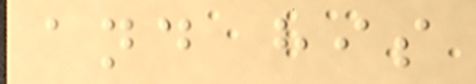and his
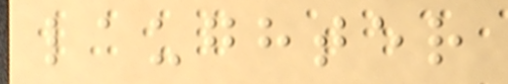laughter
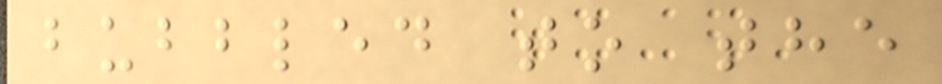bubbled to the
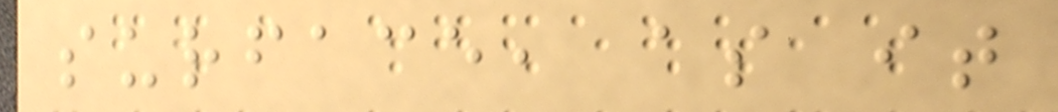surface, as it
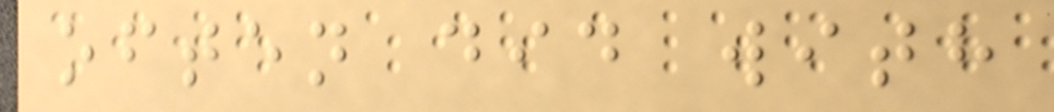often did with
